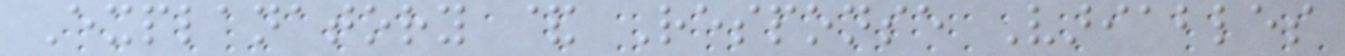Explanatory & Response Variables
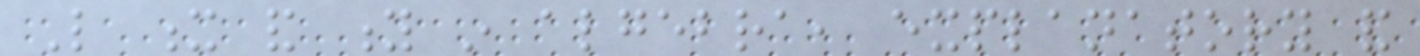Like x and y in algebra, explanatory and
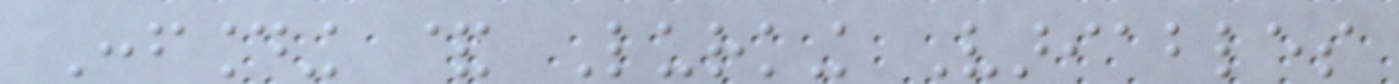Confounding & Lurking Variables
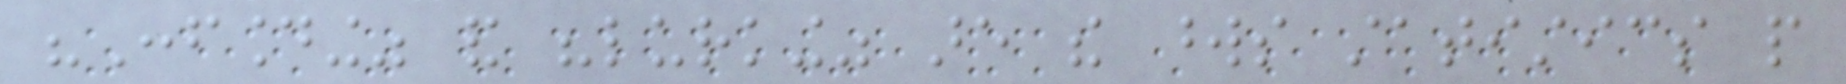"Confounding" and "lurking" are the words statistics people
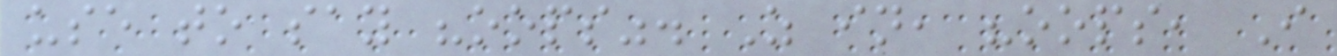use to say "oops". As in, "oops, I
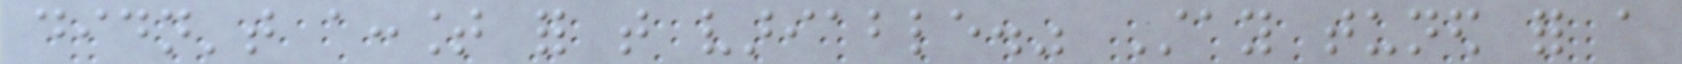didn't account for that variable." Stay tuned for a
